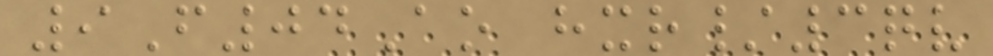9F04Ao hxr/3qv
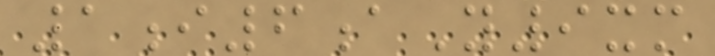1i6aY9xm
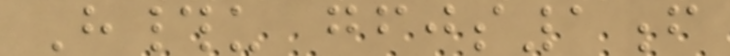H#u gfjs1f
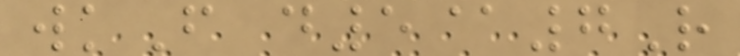wkF d5@7R
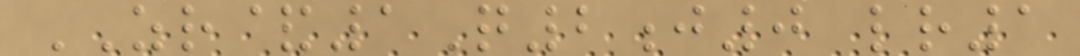ZR&1Q2j0 lr1
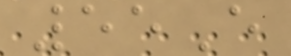55E
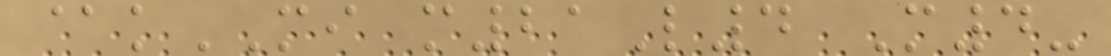@kMI m21L4 M4-
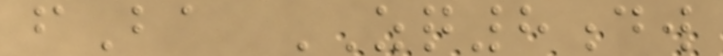fBa ZQ8dw
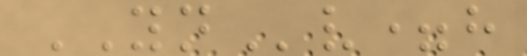YNv=h
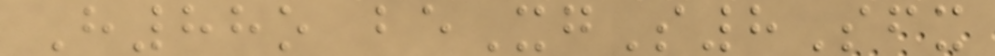H88o beXgS8Sfx
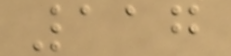117
